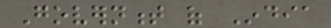Government of India
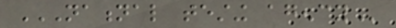NATIONAL TESTING AGENCY
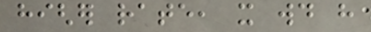higher rate, it would have
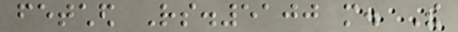fetched Rs.5100 more. The
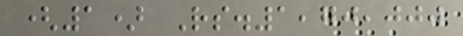(1) Rs.1,70,000
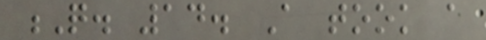Q. 14. A took a
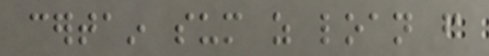certain sum as loan from
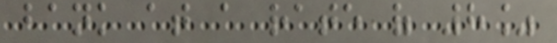bank at a rate of 8%
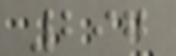297
